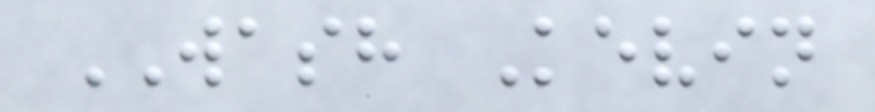WASH Kevin
